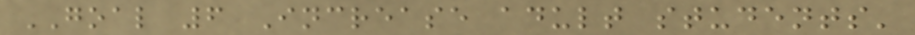GOAL 6 Increase adult students'
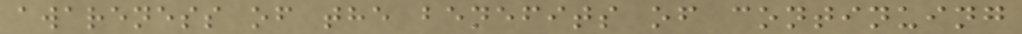awareness of the benefits of continuing
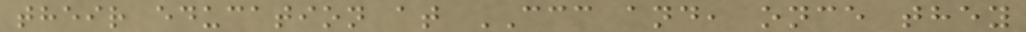their education at CCC and, once they
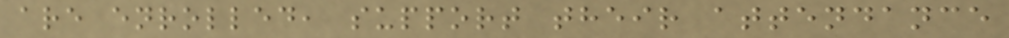are enrolled, support their attendance
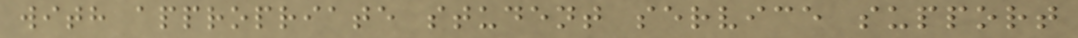with appropriate student service support
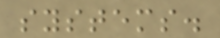systems.
